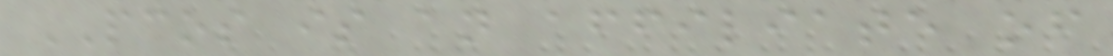PCOS is an affiliate of
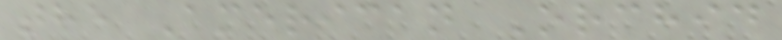the American Orchid
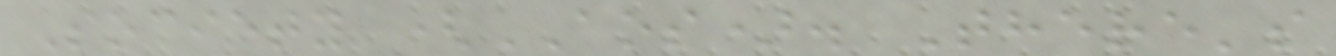Society (AOS). There's
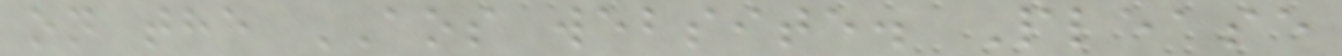on the AOS website. Please
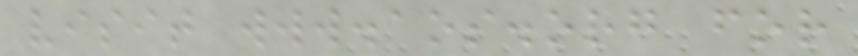visit www.aos.org for
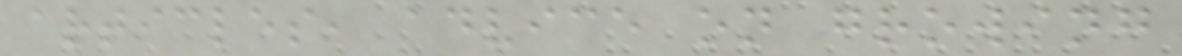articles, advice on growing
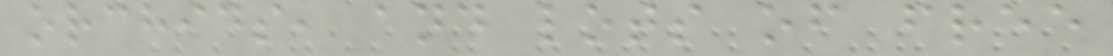orchids, and lots of free
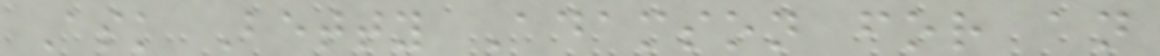Ask Betty Adamson for an
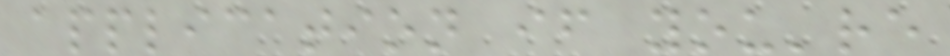application if you're
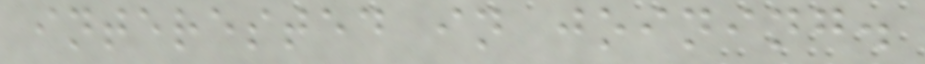interested in joining.
